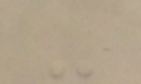-
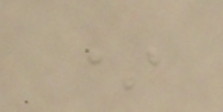*
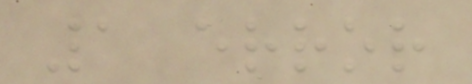1 error
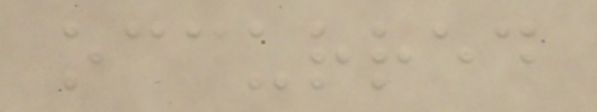occurred
